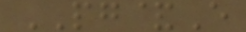PG&E
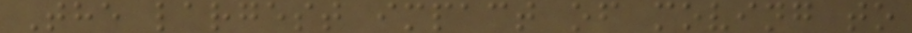The largest impact of moving to
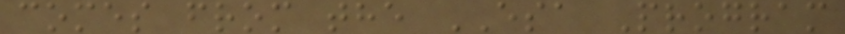comes from the ESA Program
